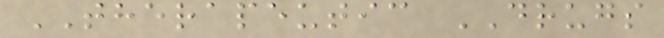THERAPEUTIC DRUGS
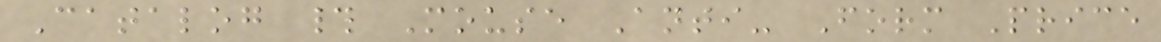Catalog # Mouse Anti- Form Price
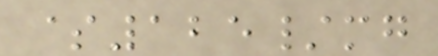$125/mg
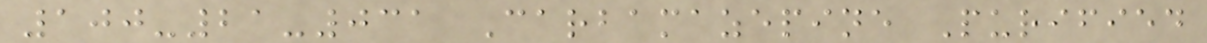100-21-031 Carbamazepine Purified
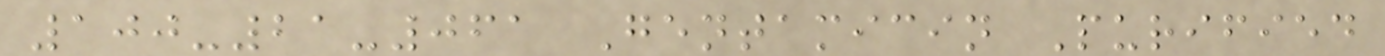100-21-061 Gentamicin Purified
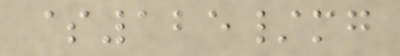$125/mg
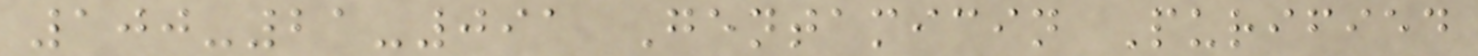100-21-091 Gentamicin Purified
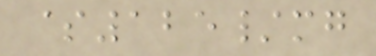$125/mg
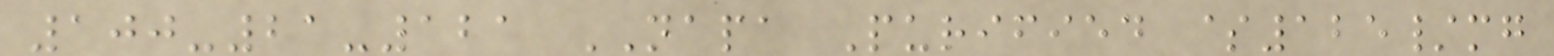100-21-121 NAPA Purified $125/mg
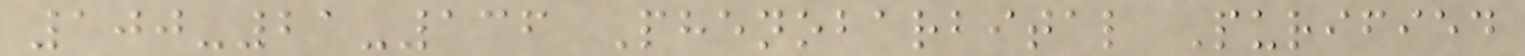100-21-136 Phenobarbital Purified
